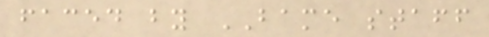faced by BAME staff
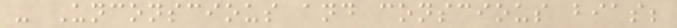- Unconscious and conscious bias;
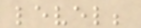level;
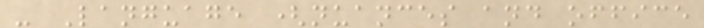- Language (nuances and office
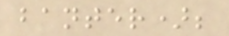banter);
